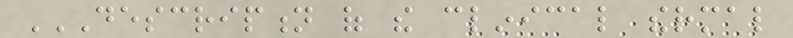DESCRIPTION OF THE CLINICAL THERMAL
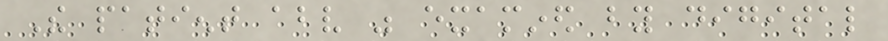The patient above was examined by digital
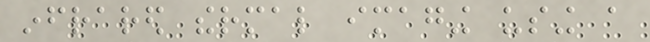infrared thermal imaging using a
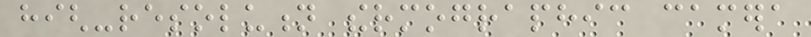high-resolution thermographic camera
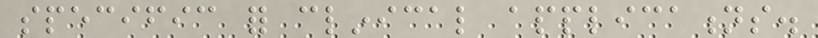specific for clinical applications.
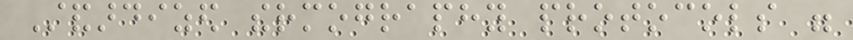Standardized thermography protocols were
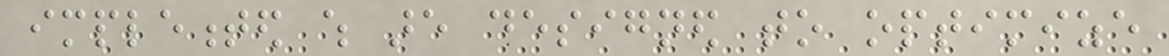implemented which are designed to optimize
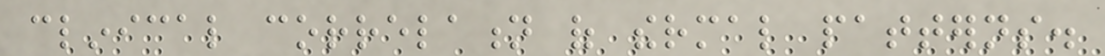clinical correlation of thermal patterns.
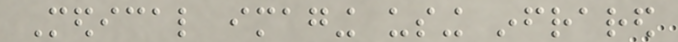Medical imaging using infrared
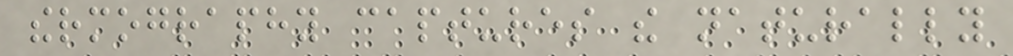thermography captures the naturally
